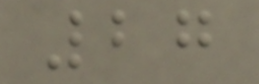27
